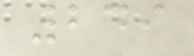249
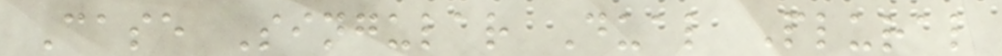Case Singular Dual Plural
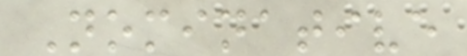Nominative
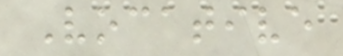Vocative
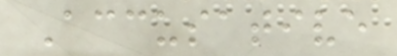Accusative
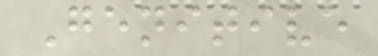Genitive
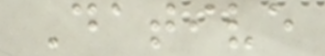Dative
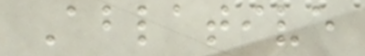Ablative
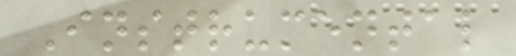Instrumental
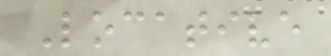Locative
